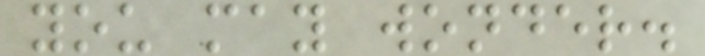you may wonder.
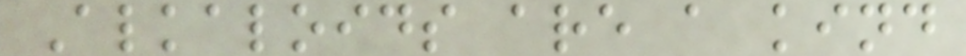Alkaloids are a kind
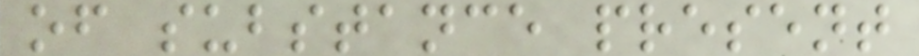of substance present
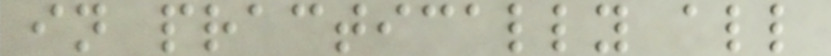in practically all
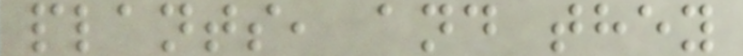plants, and they
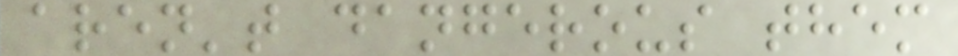aren't dangerous them
